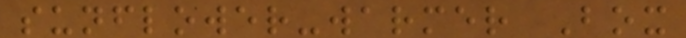sunflower-warmer Box
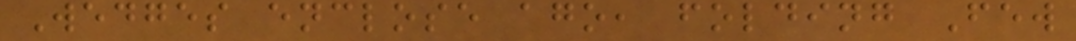Wedges enclose ago, folding Few
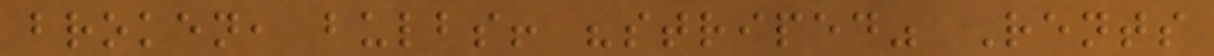broken, bulbs! "striped" Rents
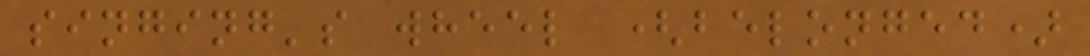singing's wheel (belonged)
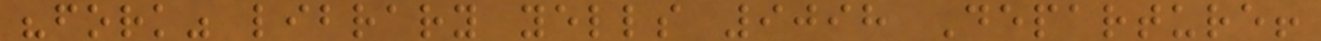"fork" library yells 9098 Departure!
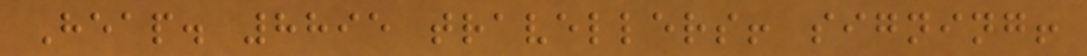Heap. 8895 travellers! signing!
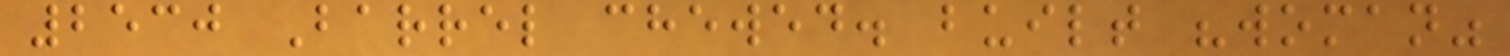2530 Barrel chewed. built "woman"
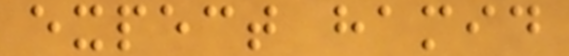expect hamid
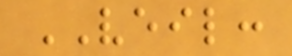VEIL:
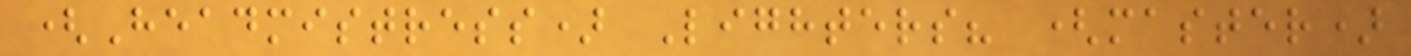(Headmistress) Lighters? (master)
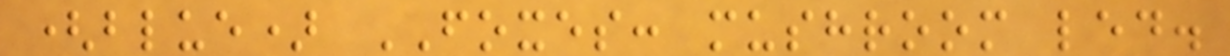(blue) FOXES: mushroom led.
